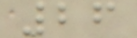26
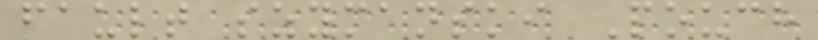fault szymanski Pouch
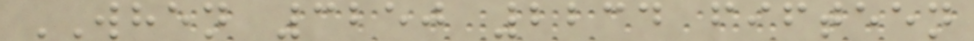WHEN 3250 2234 fifteen
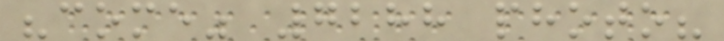"come" 7288 photo?
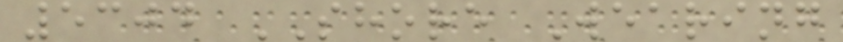5304 SHORE Wearing
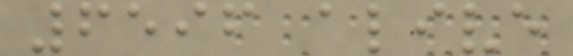6596 alive
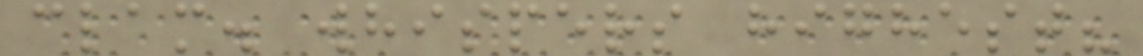clam. whispers highest?
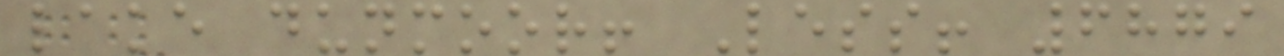lake dunmoor! Less! 6879
